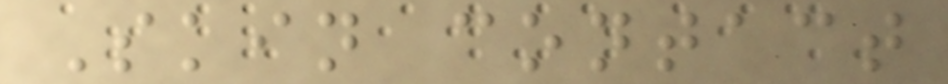Skin contact
